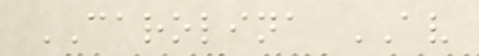CAROLINA AV
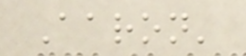Aaron'
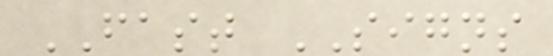FAST SIGNS
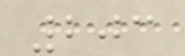203
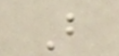B
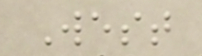West
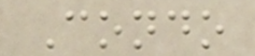Condo
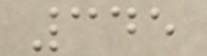345
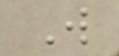W
